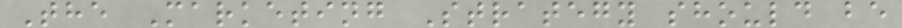The Marketing Strategy should be
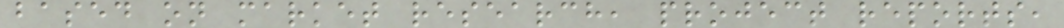based on market research, project reports,
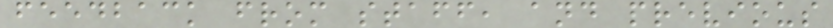feedback from staff, and previous
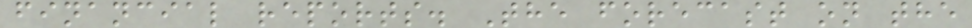financial reports. The forecast on the
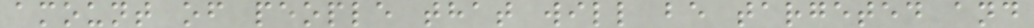amount of people that will be targeted and
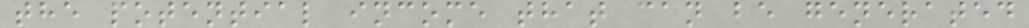the potential income that can be generated
